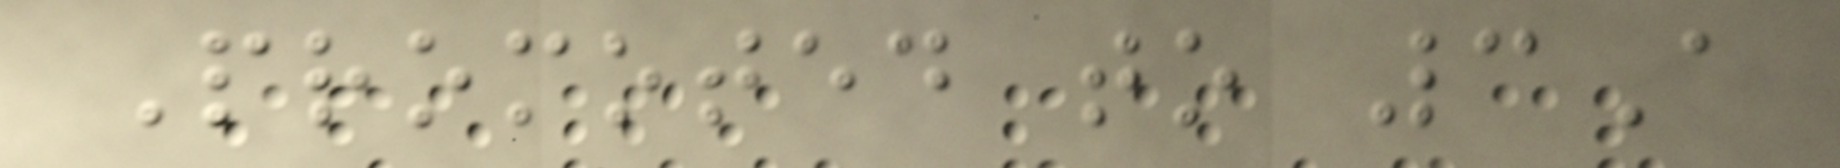Promoted to 3A
